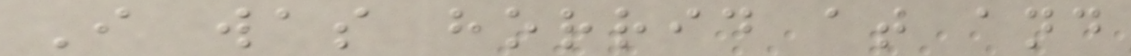I was horrid at and
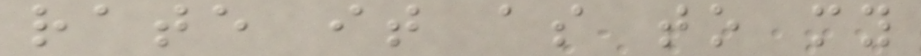rate it as to my
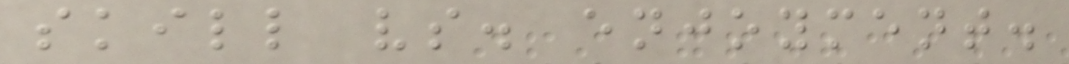skill vs. enjoyment.
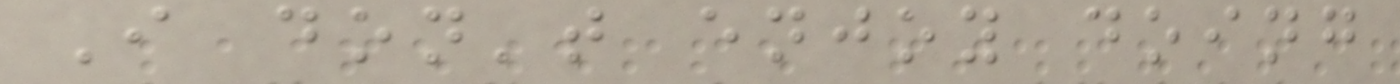I don't enjoy doing
